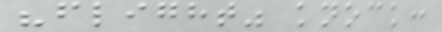"flight" knock:
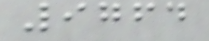9764
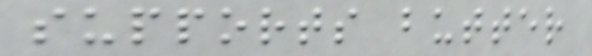supports butter
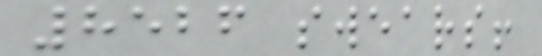8526 swears!
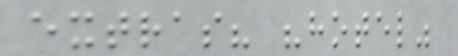extras? "hotel"
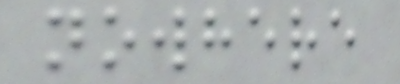nowhere
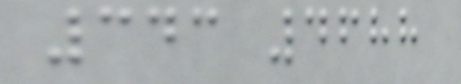343 4688
